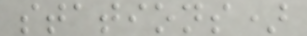stations)
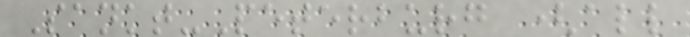Sankt-Peterburg (all
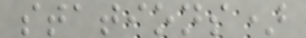stations)
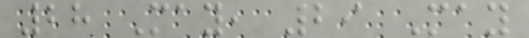28 May, 29 May
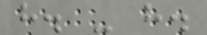h. - h.
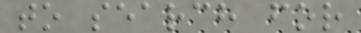to search for
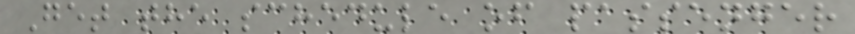Get the schedule of passenger
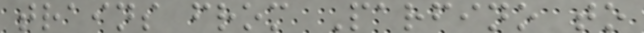trains from Parfino to
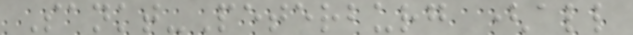Sankt-Peterburg (all
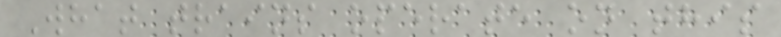What trains operate on this
